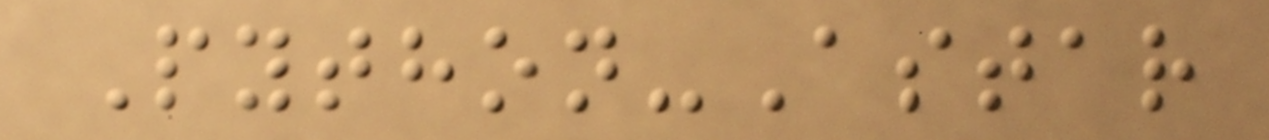Python-Astar
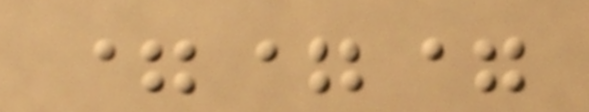===
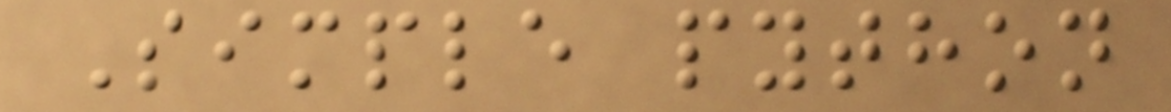Simple python
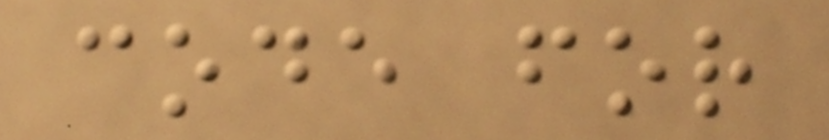code for
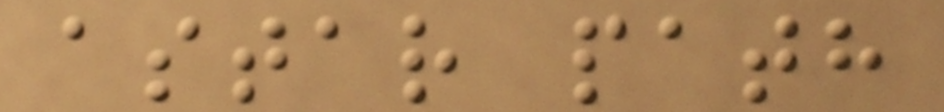astar path
